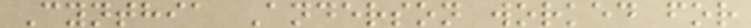Cynthia Anderson worked for
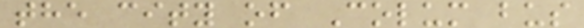the city of Colum bus
